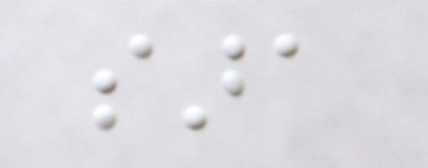sara
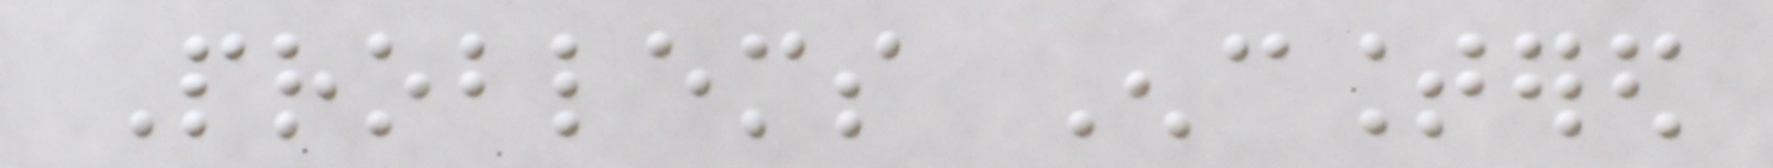Problems Encountered
